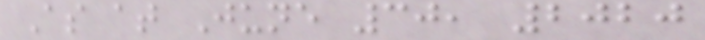As at June 30, 2020
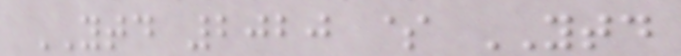YTD 2020 $ YTD
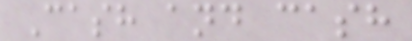Cash and cash
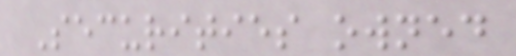Securities owned
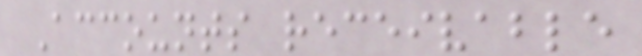Accounts receivable
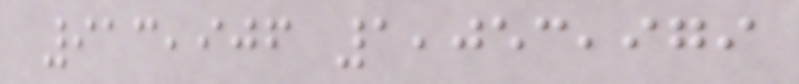913,906 1,053,979
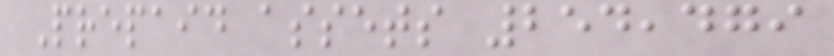Prepaid assets 254,479
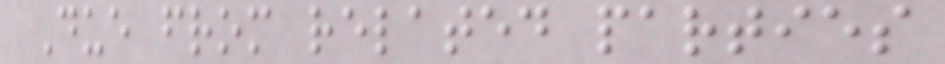Due from related parties
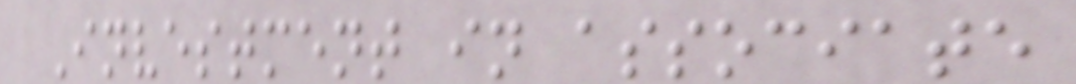Investment in associate
